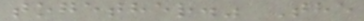together." The
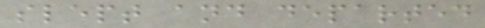slept and departed
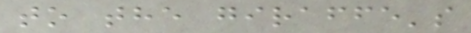to the giraffe's
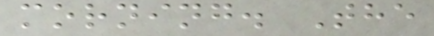morning. The
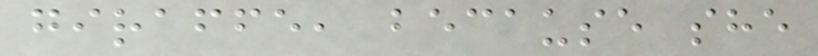giraffe, because she
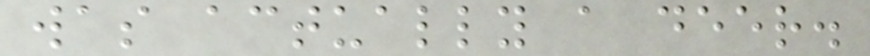was actually a deer.
